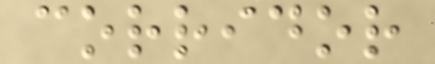corridor
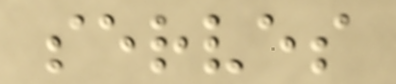serves
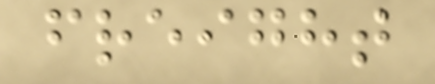freight
